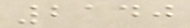2140
